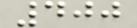400
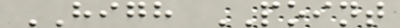HIGH POINT
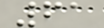61
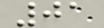01
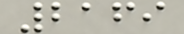2169
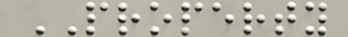PROPERTY
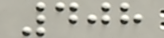408
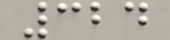324
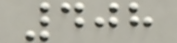408
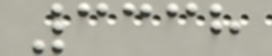3338
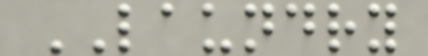LAUNDRY
